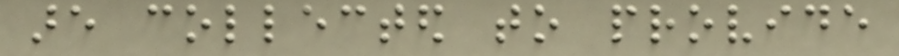are collected to provide
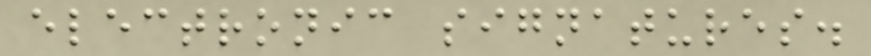electronic signatures.
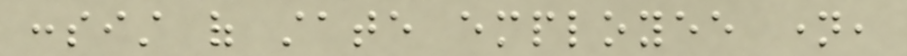consist of state employee name,
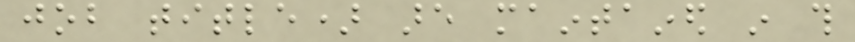job title) are maintained in this
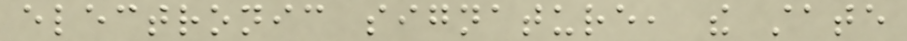electronic signature, the state
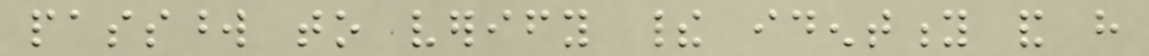password to verify their identity and have
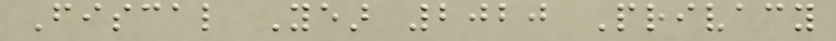Fiscal Year 2020 Privacy
